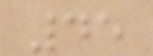45
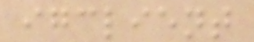igclient
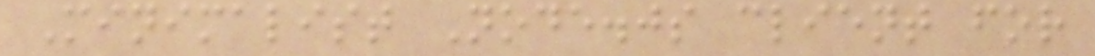Minimalist Node.js client for
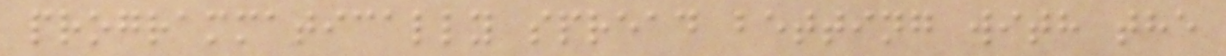programmatically spread betting with the
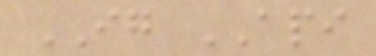IG API
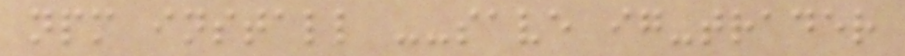npm install --save ig-trader
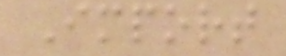Import
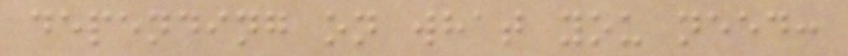depending on what you need:
